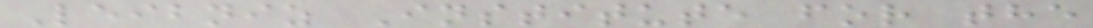Leibniz Institute for the
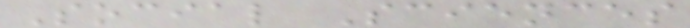Social Sciences
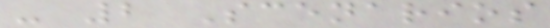- 2 Scenarios
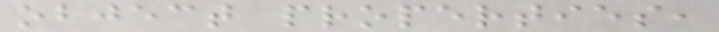object properties,
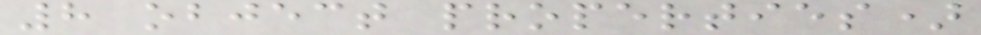8 object properties)
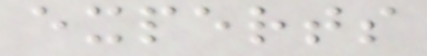experts
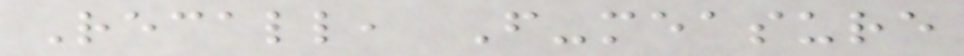Recall, F-measure
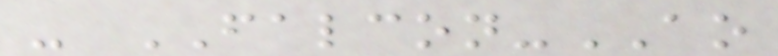- FALCON-AO
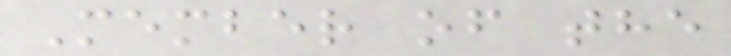Member of the
